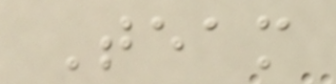Team
